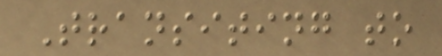Transiting to
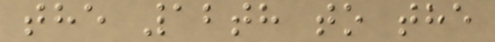the 12th to the
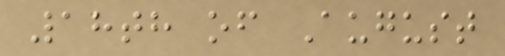18th of August
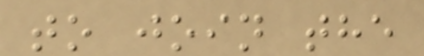to join the
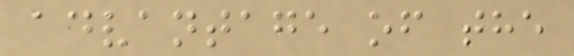advantage of the
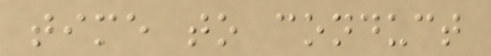time to conduct
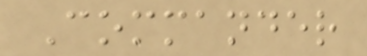Commander
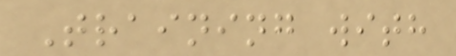Training with
